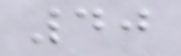40
